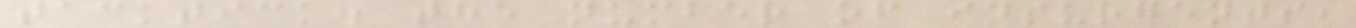tacktick. the number of insurgents,
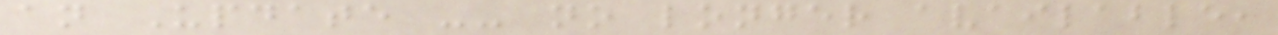an Update -- no longer available,
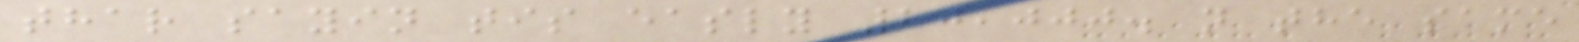thar sayin tis easly 20,000. n the same
